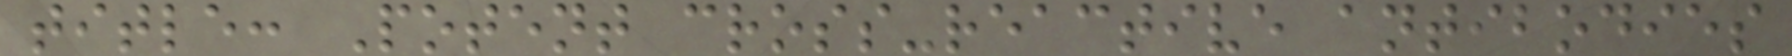title: Potent cross-reactive antibodies
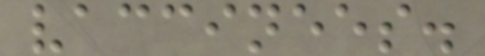vaccinees.
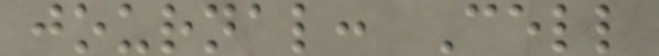journal: Cell
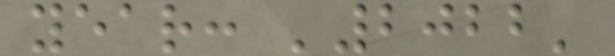year: '2022'
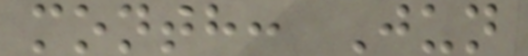month: Jun
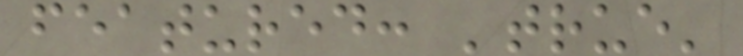featured: 'true'
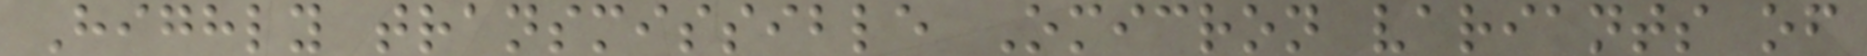Highly transmissible Omicron variants of
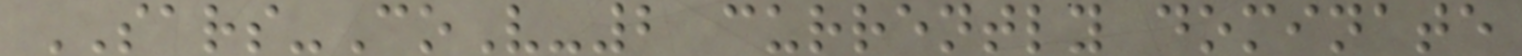SARS-CoV-2 currently dominate
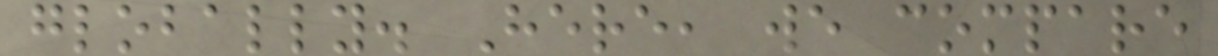globally. Here, we compare
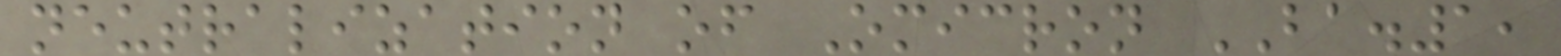neutralization of Omicron BA.1,
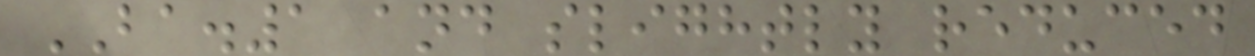BA.1 and slightly reduced
